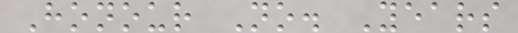Honour No. Years
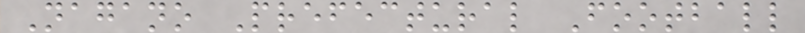Nagano Prefectural Football
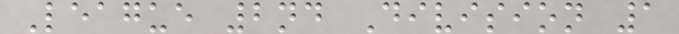League 2nd Division 1
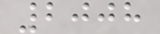2008
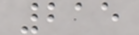215
